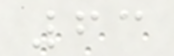63
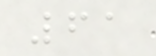61
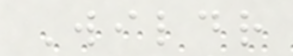Wildr
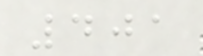401
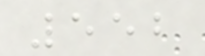552
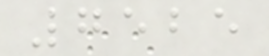7525
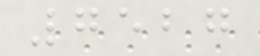7527
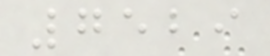7529
